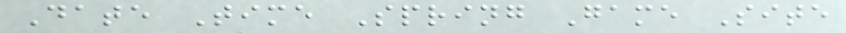Date Time Spring Game Site
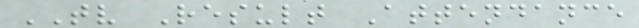TV Result Attendance
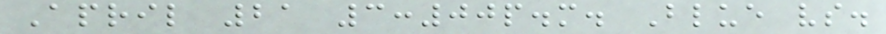April 21 3:00p.m. Blue vs.
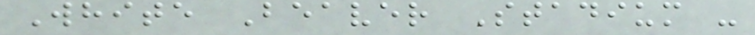White Beaver Stadium -
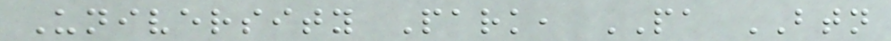University Park, PA BTN
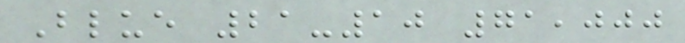Blue 21-10 71,000
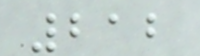212
